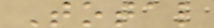Total
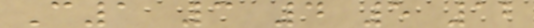C1 3 4 5 12
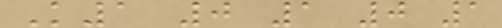K1 0 1 0 1
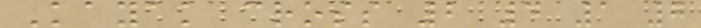Kayak cross 2 4 1 7
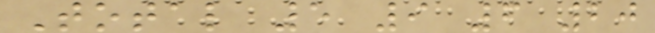Total 5 9 6 20
